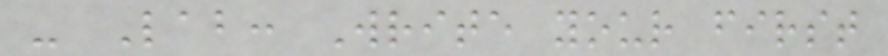- Lab: Write your first
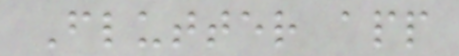Flutter app
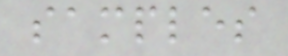samples
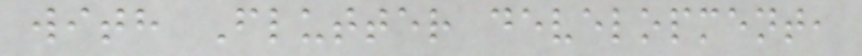with Flutter development,
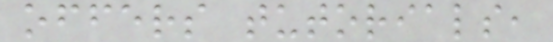offers tutorials,
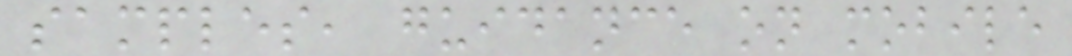samples, guidance on mobile
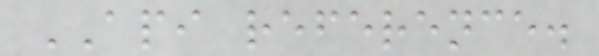API reference.
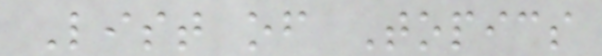List of Topics
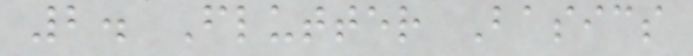2. Flutter Basics
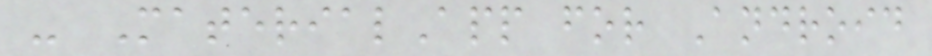- MaterialApp for Android
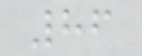86
